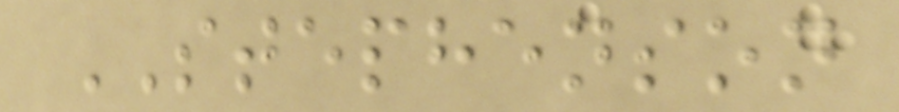STEPHENSON
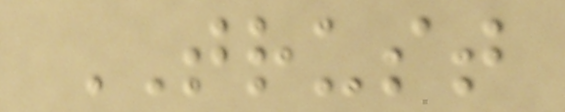TRUST
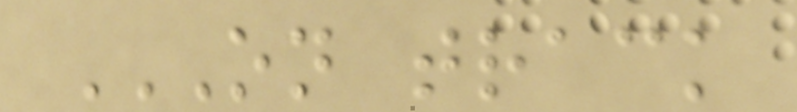ON TRACK
